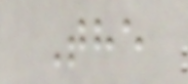The
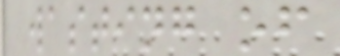wasting of
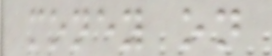money on
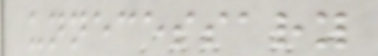unnecessary
